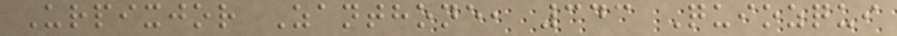Urpixjor Zanthone, 343 Quiozqui
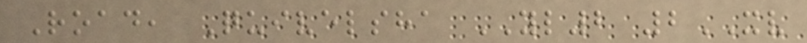Road, Quivelsha YL2 2XV
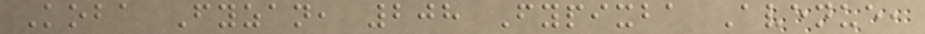Koba Fyzan, 208 Fypixba Avenue,
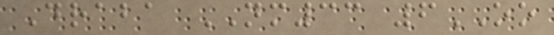Draba NM33 6OO
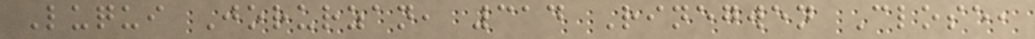Luqui Jorurzan, 314 Rinegwen Close,
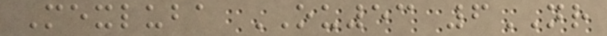Mexluba OU53 6NR
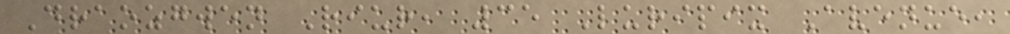Draozgwen Riur, 35 Luripix Avenue,
